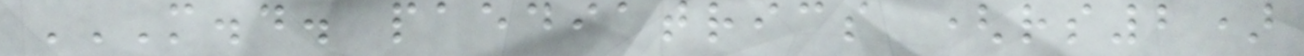M.D. PAEDIATRICS (RS2)
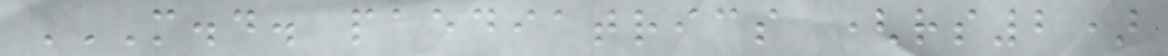M.D. PAEDIATRICS (RS2)
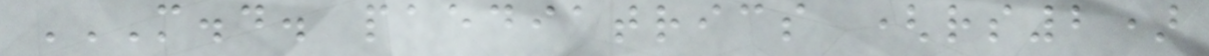M.D. PAEDIATRICS (RS2)
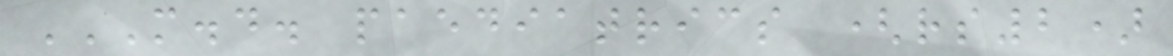M.D. PAEDIATRICS (RS2)
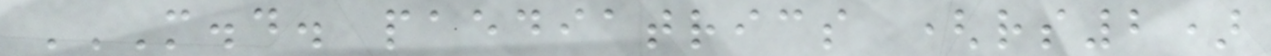M.D. PAEDIATRICS (RS2)
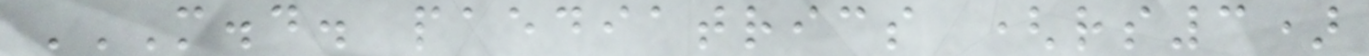M.D. PAEDIATRICS (RS3)
